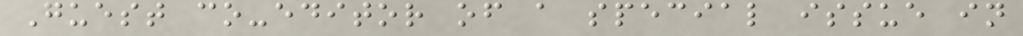Guest co-editor of a special issue in
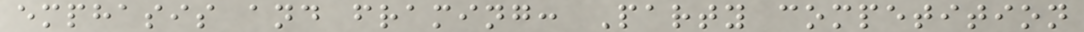emphasis and framing: Party competition
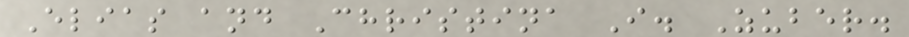Elias and Christina I. Zuber.
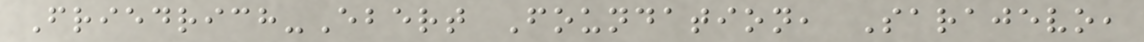Friedrich-Ebert Foundation, Sarajevo,
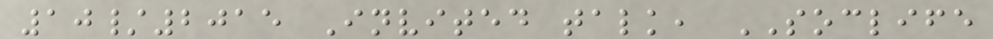10/2015 Invited talk, SOCLIFE
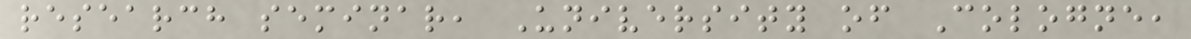research seminar, University of Cologne,
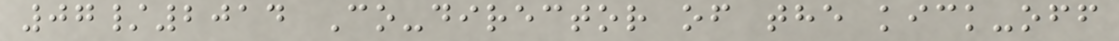07/2014 Co-director of the kick-off
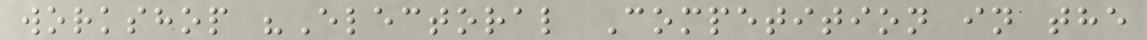workshop "Electoral Competition in the
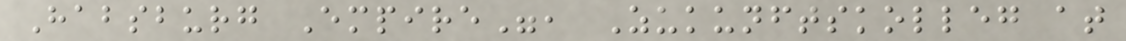Habsburg Empire", Zukunftskolleg at
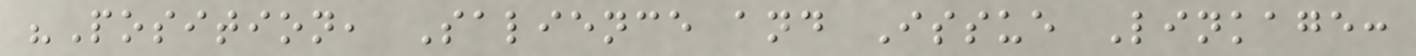"Position, Salience and Issue Linkage:
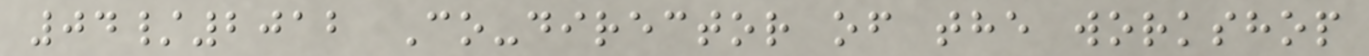04/2012 Co-director of the workshop
